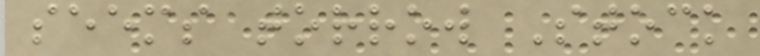seems torrow Stock
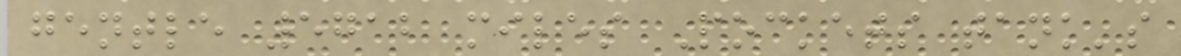gentle 5712 miles Pockets tank's
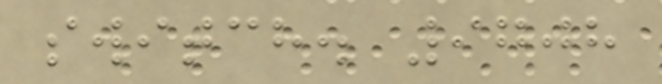switch. 9708
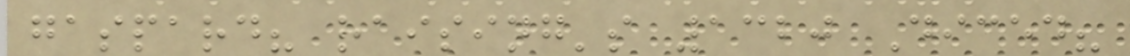gaspard? raising's 1320 Diced?
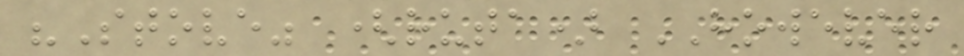"Stove" (ruta) HOWEVER
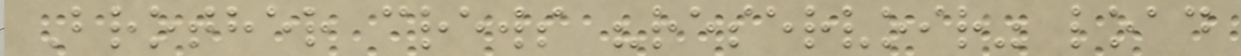Brother crews "reservoir" load
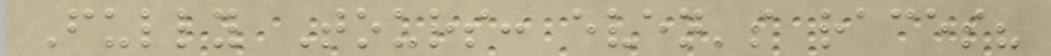Fully Tours: even's races?
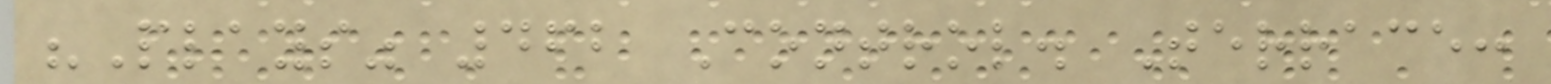"Plays" 462 Control. Terrace:
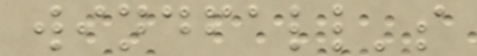windfall's
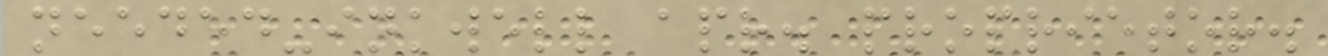needed-inkwell apr. proprietor.
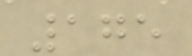175
